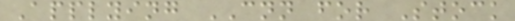Applying CNN for Stock
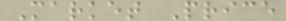Market Price
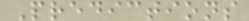Predictions
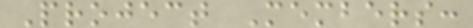Project Members:
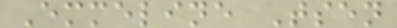Emmeline Tsen
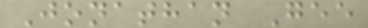Jonathan Gee
